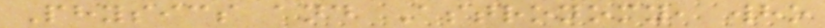Physics and Astronomy, who
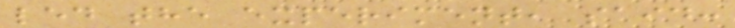led the experiment, said:
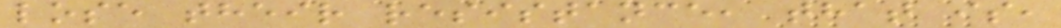lose their resistance, that is,
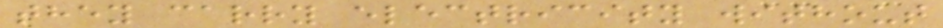they carry electricity without
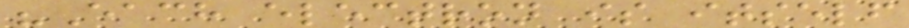"Each electron is itself
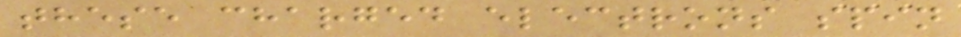these charged electrons spin
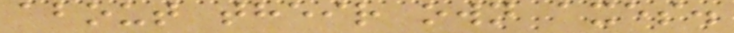about their own axes.
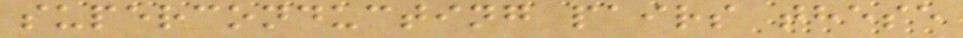superconducting pairs these
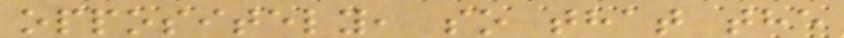oppositely, so that the
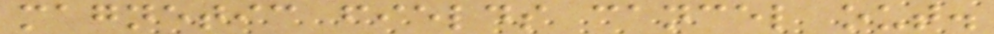magnetic fields cancel out.
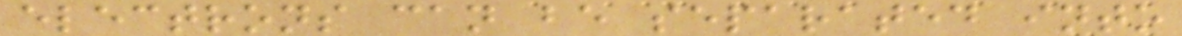electrons can be separated into
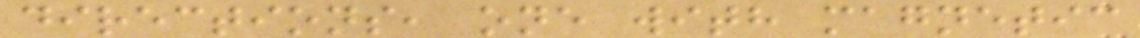directions, one with magnetic
